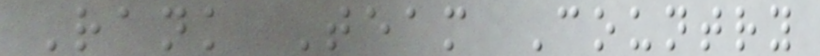Rank Team Country
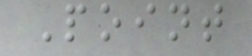Point
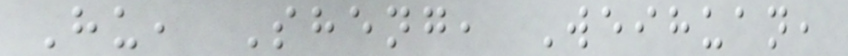Hu, Sheng, Weihuan,
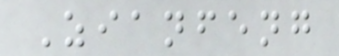Zianfeng
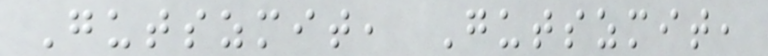Gutszmit, Gutszmit,
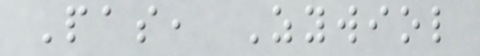Pas, Zywiol
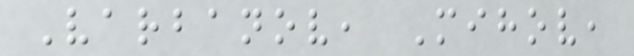Varbanov, Mihov,
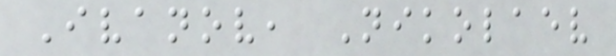Ivanov, Nikolaev
